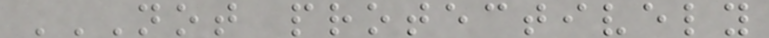NOT PROTECTIVELY
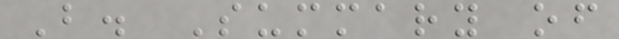B. Summary of
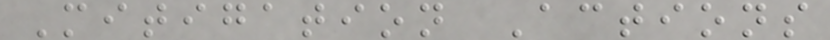Mitigation Actions
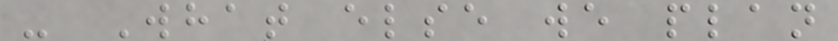- What else we plan
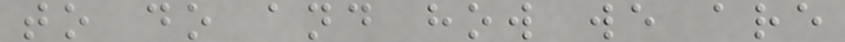to do and how we are
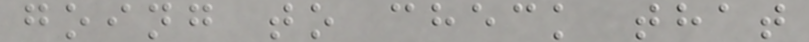going to check that
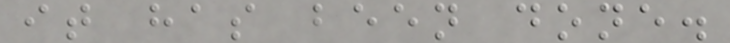it has been done.
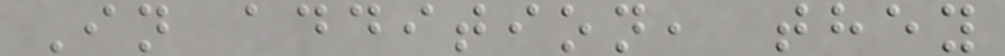In addition, they
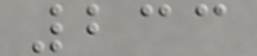233
